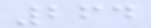264
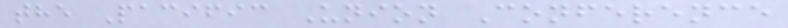the Pacific Union Conference
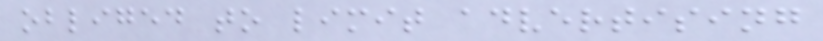obliged to limit advertising
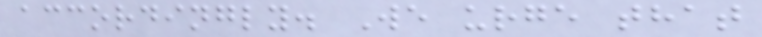accordingly. We urge that
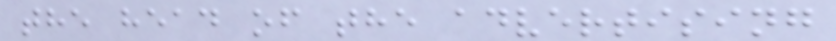the head of the advertising
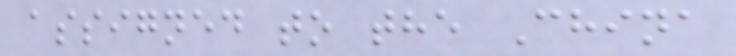assigned to the China
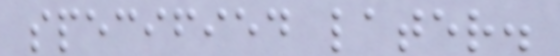specified later.
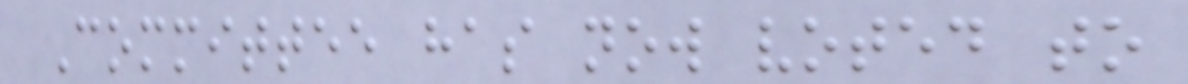Committee has now voted to
